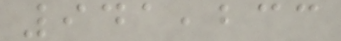941,233
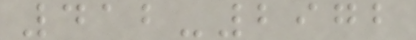412-2972
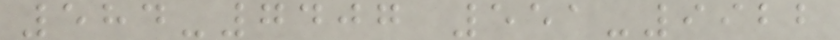584-7407 551-9922
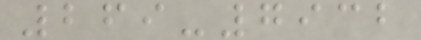269-7932
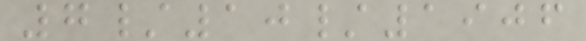7/10/1906
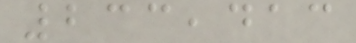233,413
